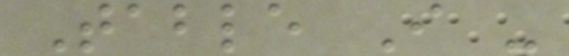Table I -
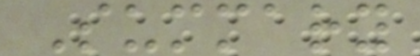Summary
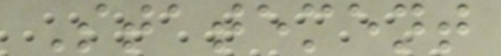Statement
